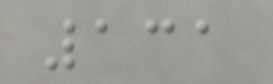131
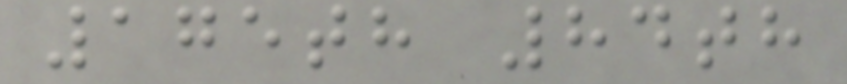175th 84th
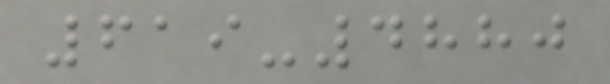619-4880
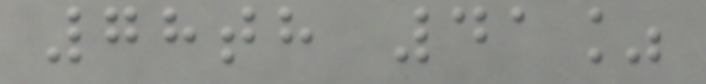78th 41%
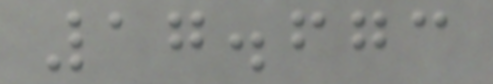17.673
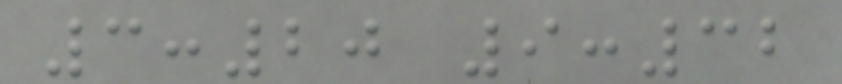3:20 9:32
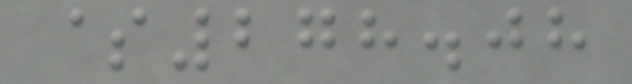$278.08
